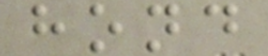hond
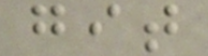git
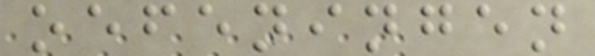oefeningen
